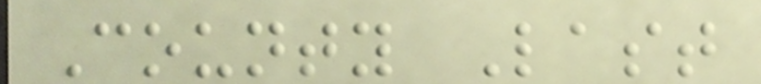County Last
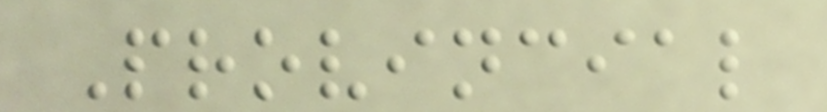Provincial
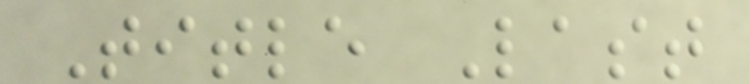Title Last
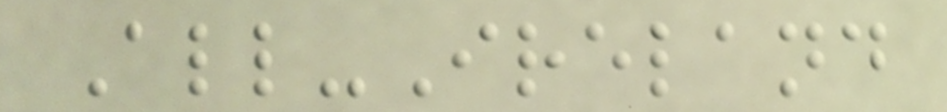All-Ireland
